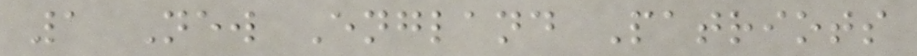1 New England Patriots
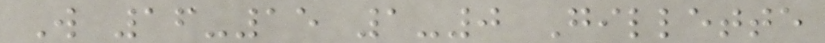W 16-15 1-0 Gillette
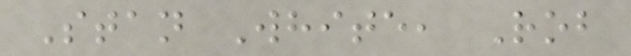Stan White, Rob
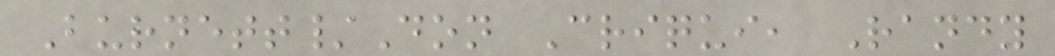Burnett/Don Criqui, Randy
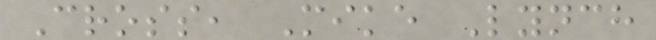Cross, Mike Lynch
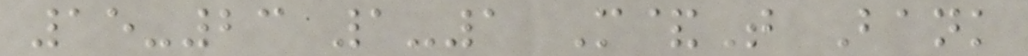15-23 1-1 M&T Bank
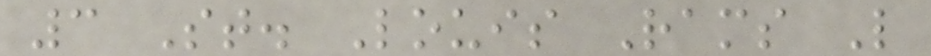3 St. Louis Rams L
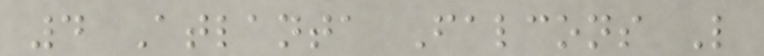4 Atlanta Falcons L
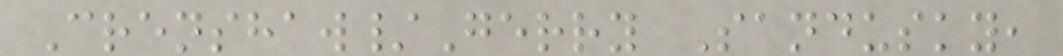Crenshaw/Gerry Sandusky,
